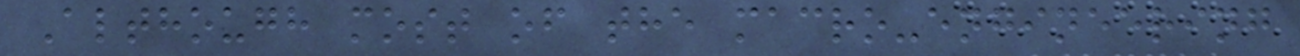Although most of the macro-engineering
